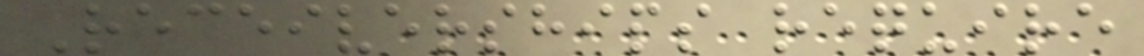Receiverships require
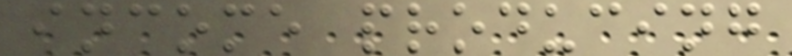income producing
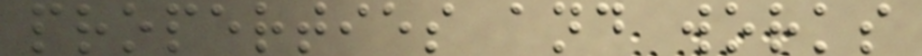properties and works
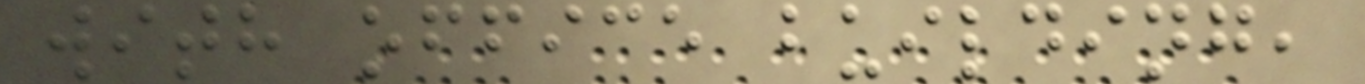with office building,
